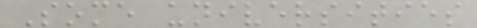Some universities
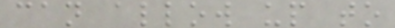can allow up to
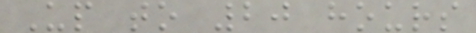Up to 20 hours
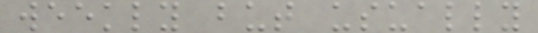weekly but usually
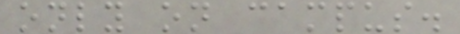only on campus.
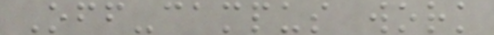Off-campus work
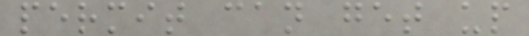permit can get up
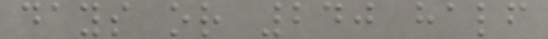days or 240 half
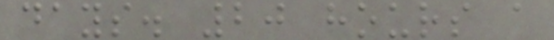days. 20 hours a
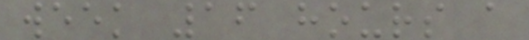week 16 hours a
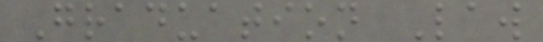Graduation Law
